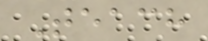Teach
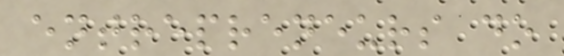entrepreneurs do
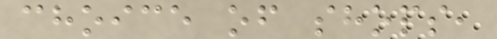choice of shops,
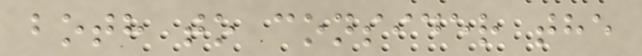both to consider the
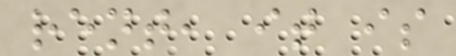rent, it is
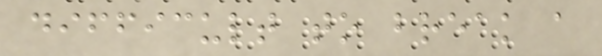difficult to break a
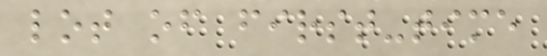lot of first-time
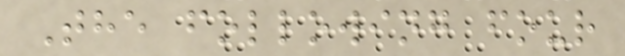The following four
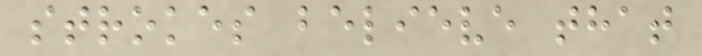strokes believe that
